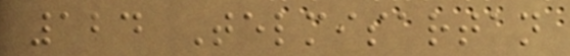124 Telmisartan
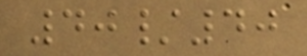40/40
